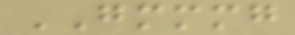GMMMG
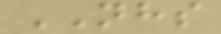NHS
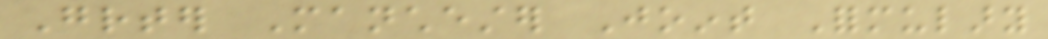Greater Manchester Joint Formulary
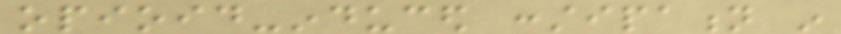opioid-induced constipation in
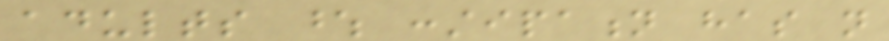adults whose constipation has not
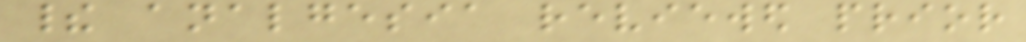their analgesia reviewed prior
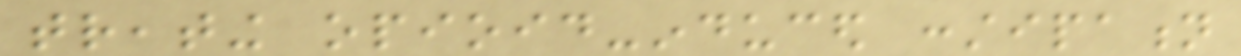treating opioid-induced constipation
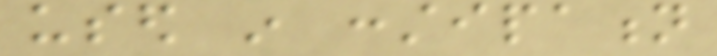used in constipation
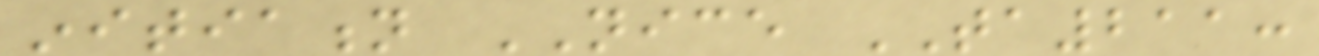initiation NICE TA211:
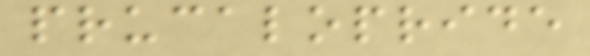prucalopride
